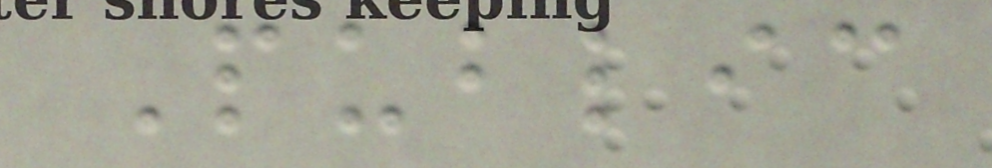Public
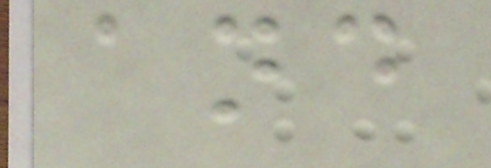and
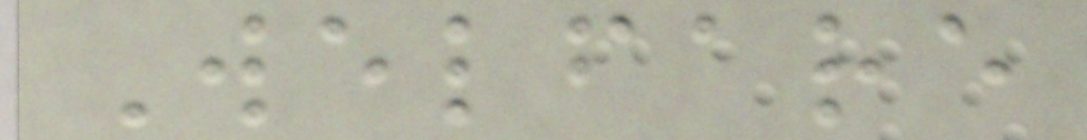Welfare
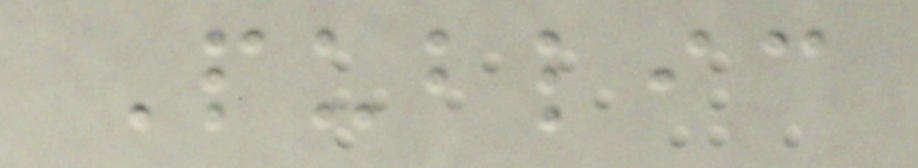Public
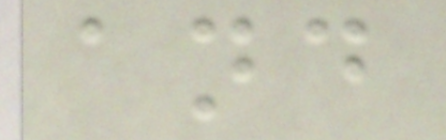and
